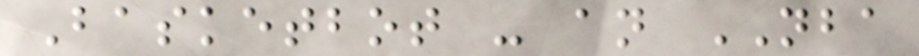Basketbot - an NBA
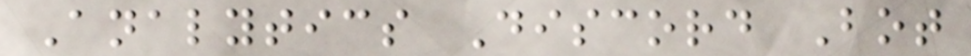Analytics Discord Bot
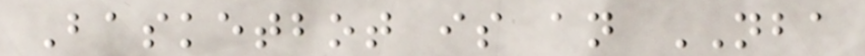Basketbot is an NBA
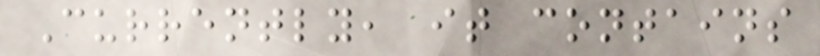Currently, it contains
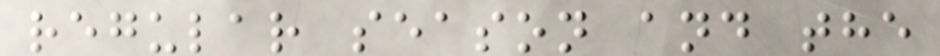regular season and the
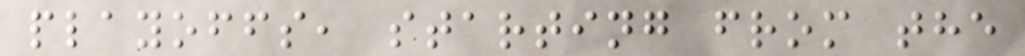playoffs, starting from the
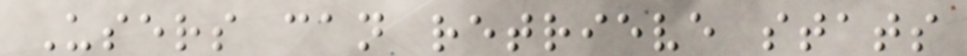Users can retrieve stats
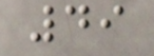49
